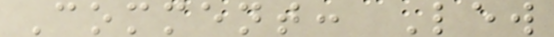Comment: Lew
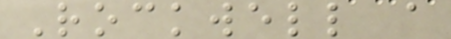Rockwell a
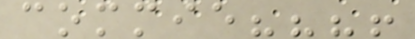commie???!
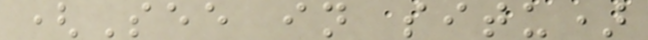(See in situ)
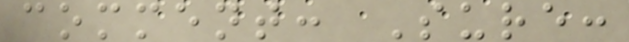comment: Sure:
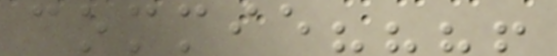commie???!
